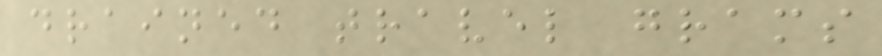drained travel grams
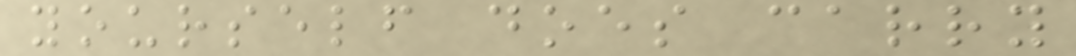yourself does carry
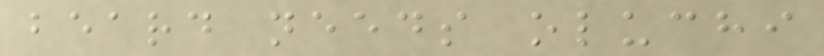beard needs oluchi
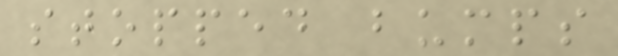stopped bumps
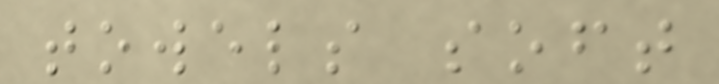towels soft
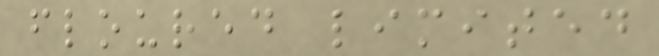floured limited
